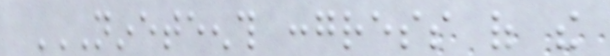NINETEENTH CONGRESS OF THE
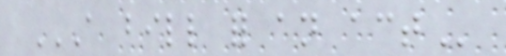A BILL FOR AN ACT
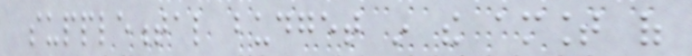supplemental budget in the amount of
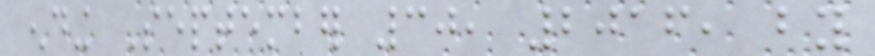ending September 30, 2016, by
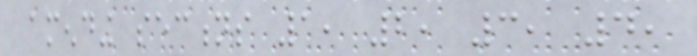amending sections 1, 2, 3, 4,
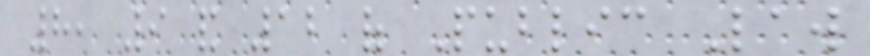8, 9 and 12 of Public Law
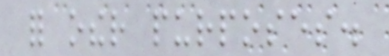for other purposes.
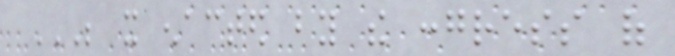BE IT ENACTED BY THE CONGRESS OF
